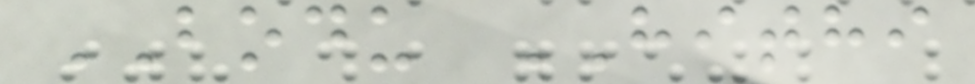BODU HITHI
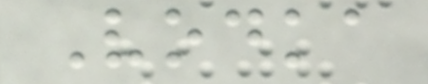Vodka
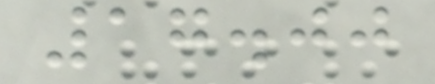17.00
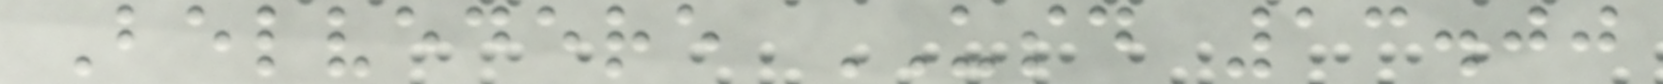Belvedere USD 13.00
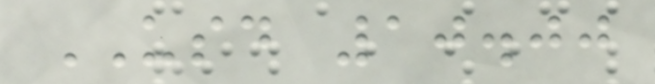USD 10.00
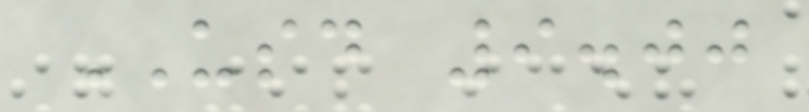USD 9.00
